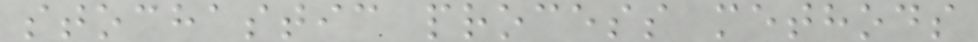stochastic process methods
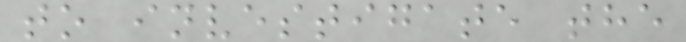to investigate the
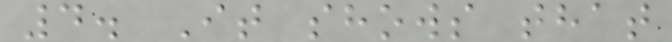4. It shows that
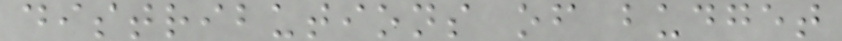distributions of budget
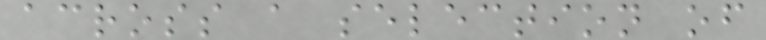across a selection of
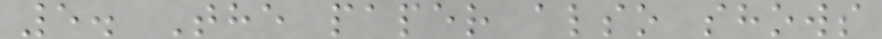5. The paper also shows
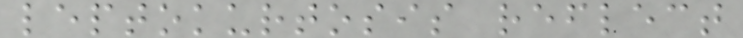leptokurtosis reflect
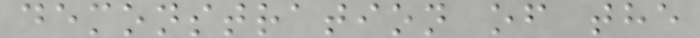demonstration of the
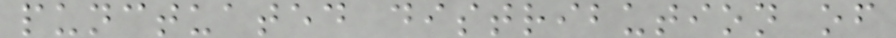punctuated distribution of
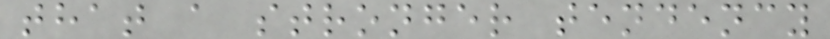that a stronger tendency
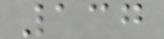137
